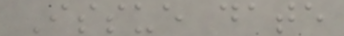Issue date
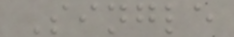Single
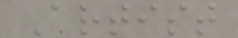Artist
